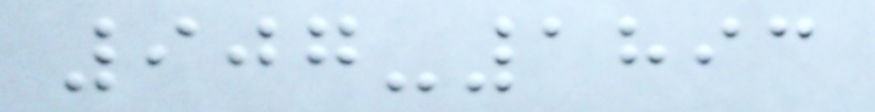907-1893
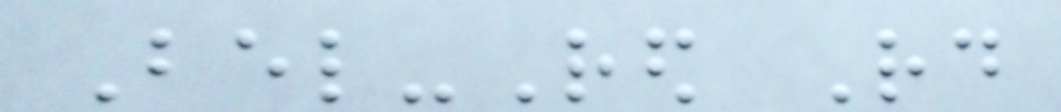Bel-Red Rd
